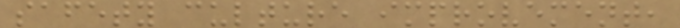safety culture improvement,
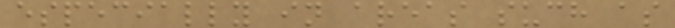especially in areas such as
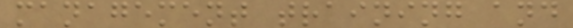management training and
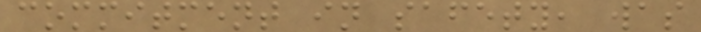commitment in safety, was
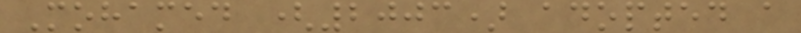Mohamed (2003) adopted a
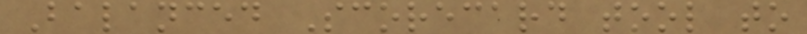Balanced Scorecard tool to
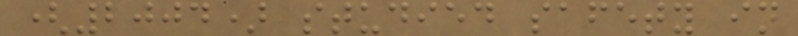(2004) studied safety in
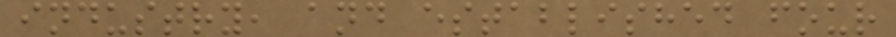industry, and established four
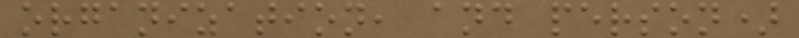organization, and person)
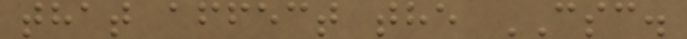that affect the CSC.
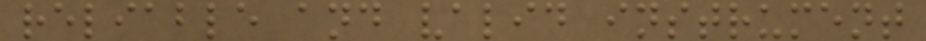reliable and valid instrument
